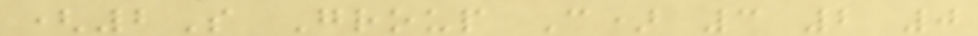(2S Group C) 3 2 0
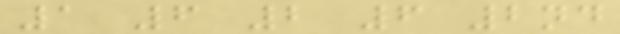1 6 2 6 2nd
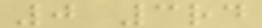0 3rd
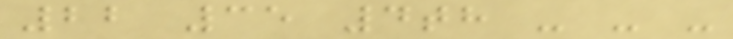22 35 4th - - -
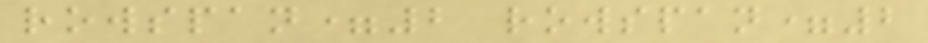rowspan=2 rowspan=2
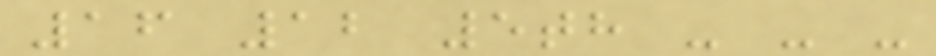16 12 5th - - -
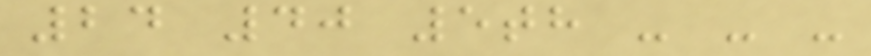24 40 5th - - -
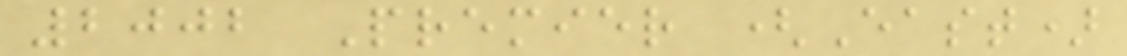2002 Premier (East)
